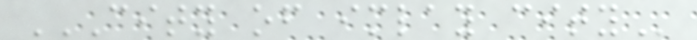CITY OF IMLAY CITY
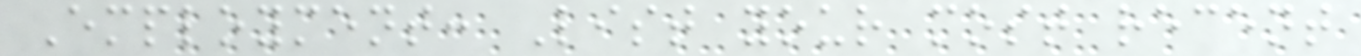Employment: List your most recent
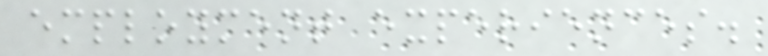employment experiences.
